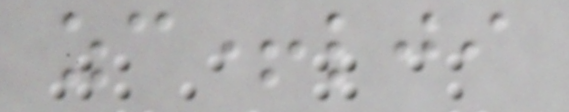zc+lji
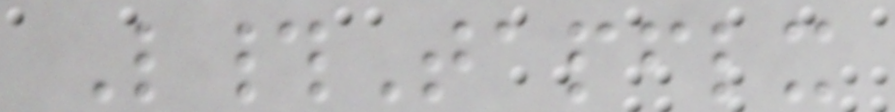L#Tapflx
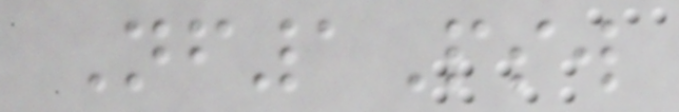Nf1Psw
